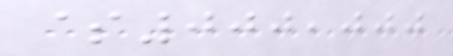$000,000
